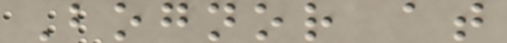Bognor at
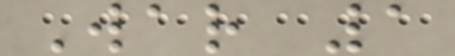War 1
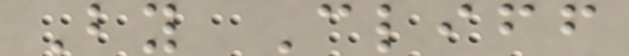By Cliff
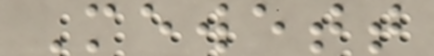Mewett
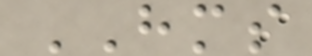HMS
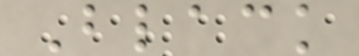Black
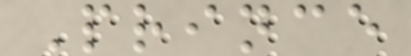Prince
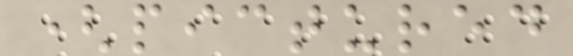(pictured
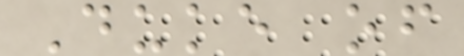Duke of
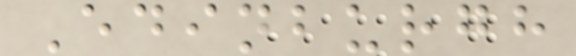Edinburgh
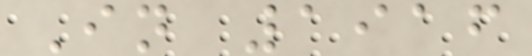In 1916
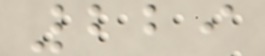229
